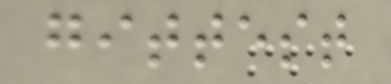gittest
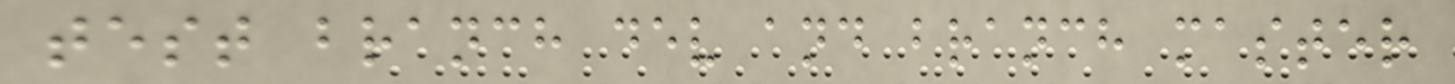test branch dev and branch master
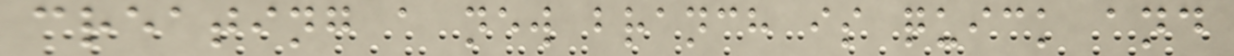creating a new branch is quick and
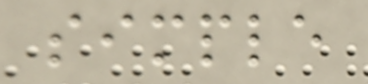simple
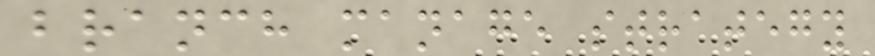branch manage strategy
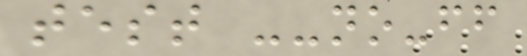test --no-ff
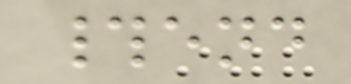#end
